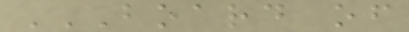BOARD OF
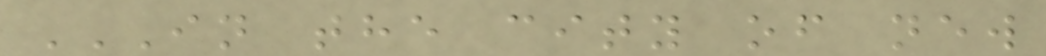IN THE CITY OF NEW
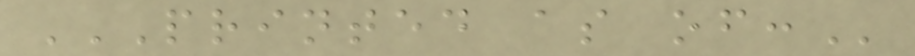PRINTED AS OF:
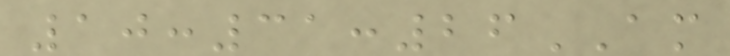10:31:26AM
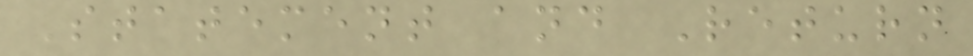Statement and Return
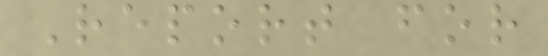Report for
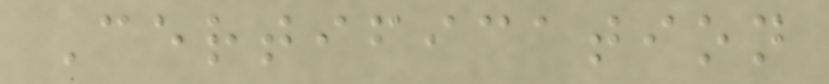Certification
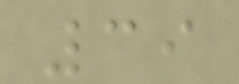39
